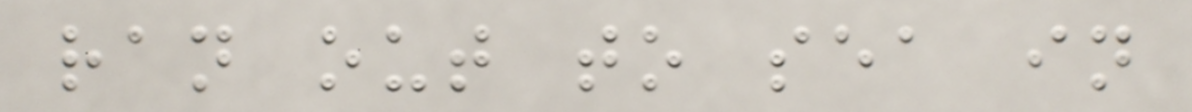ran out to sea in
